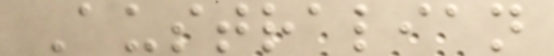Australian
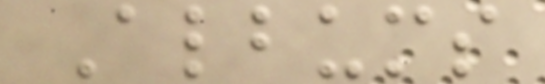Albums
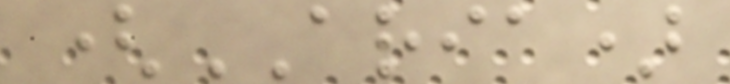(ARIA)
